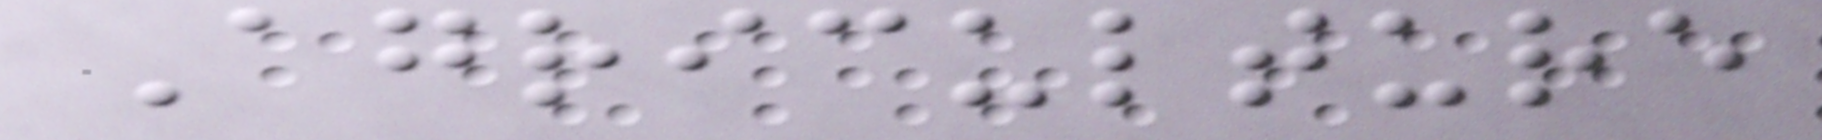Agriculture
